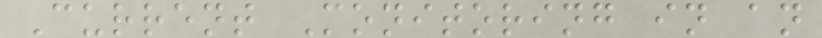Current Monitoring in an
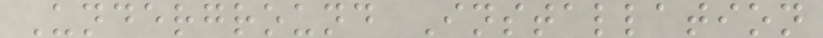Underground Installation
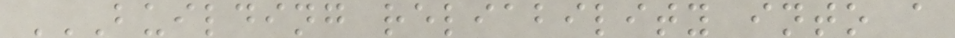BUILDING RELIABILITY INTO A
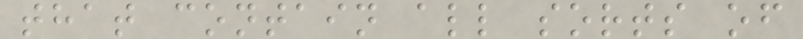that contain all sorts of
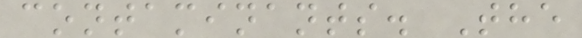contaminants. The
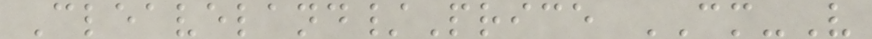Cleaveland/Price CM-V
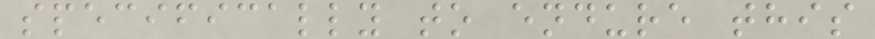specifically to endure this
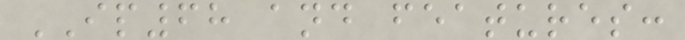IP68 and features:
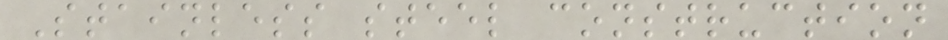Stainless steel construction
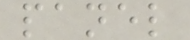panel
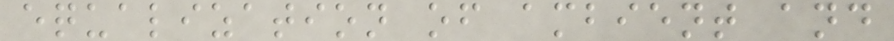equalization of ambient and
